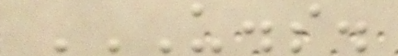U.S.
